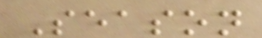Season
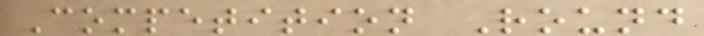Competition Round
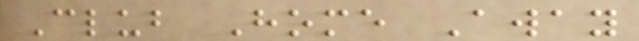Club Home Away
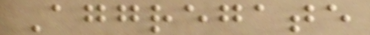Aggregate
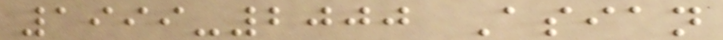1999-2000 Asian
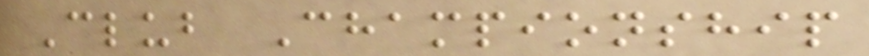Club Championship
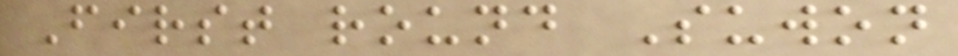First round Suwon
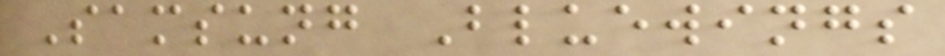Samsung Bluewings
